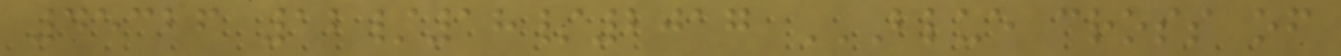45326 12/18/2017 BLUE CROSS OF
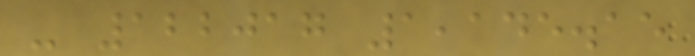- 122017 1,145.15
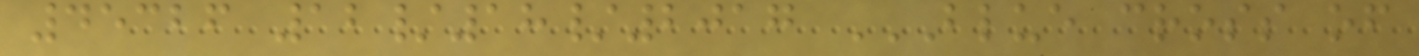45326 12/18/2017 BLUE CROSS OF
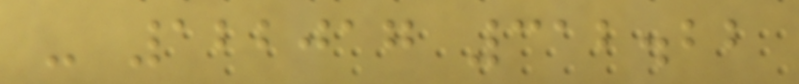- 122017 312.22
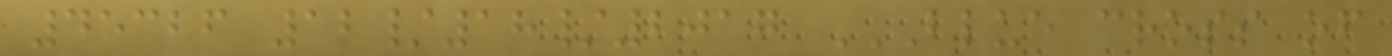45326 12/18/2017 BLUE CROSS OF
